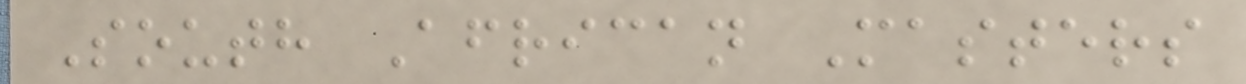South African Masters
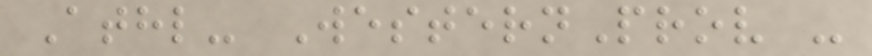Athl- WesternProv -
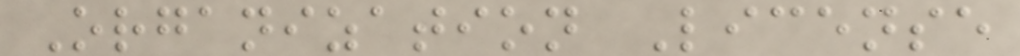Organization License
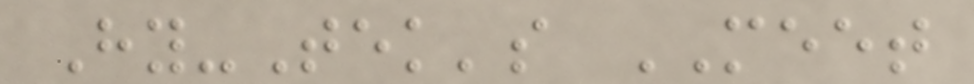Hy-Tek's MEET
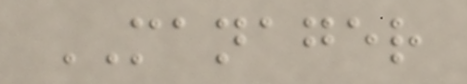MANAGER
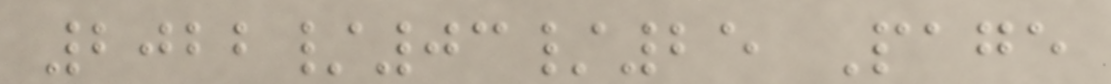2022/03/25 Page
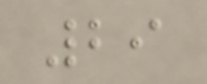29
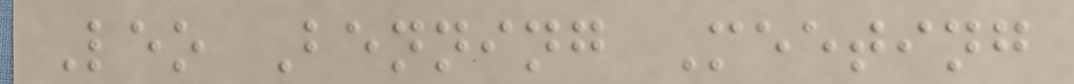Leo Benning Meeting
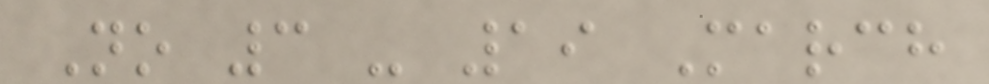No 3 - 19 March
